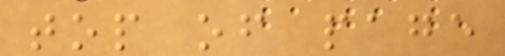top of page
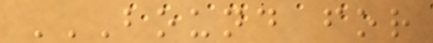BOUND FOR
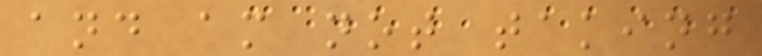and am not taking
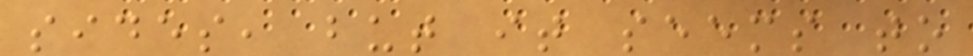sides, but it seems to
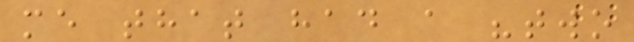me that had a "two
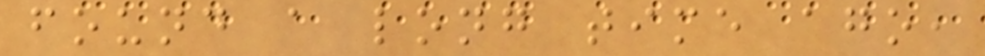found a long time ago,
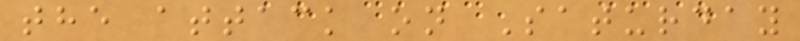the attack on Saturday
